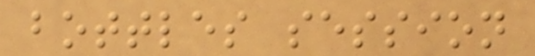bottles session
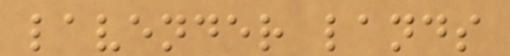lavender lands
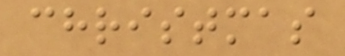christmas
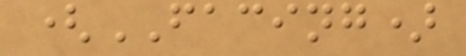(FACING)
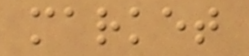market
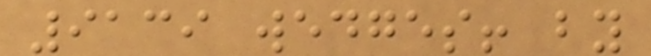9139 wedges! by
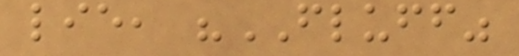lie, "FLUFF"
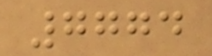7774
